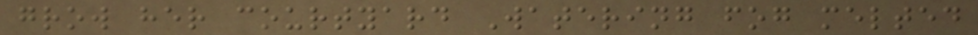grow her courtyard Watering fog melted
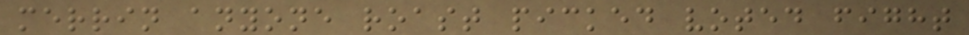merrin anyone roast picked voted fight
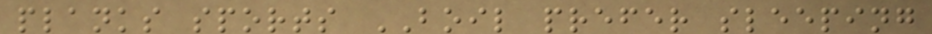planks sports BOIL prefer sleeping
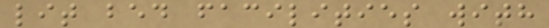lit bed facilities with
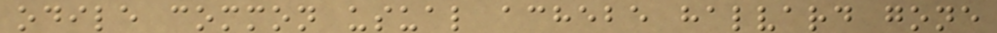odile common usual achebe halvard gone
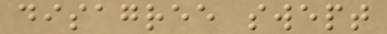disagree swept
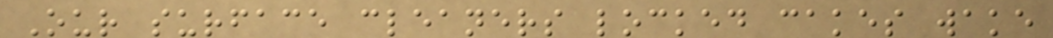Our surface cleaners locked cakes wake
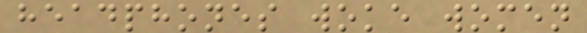headphones woke women
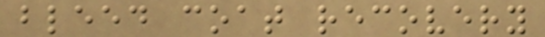bleed coat recovery
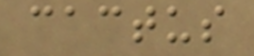cactus
